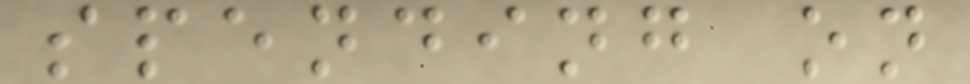spending on
